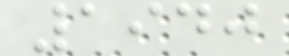1940
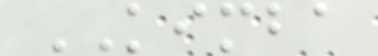KIMBA
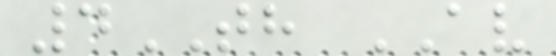4TH AV
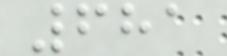681
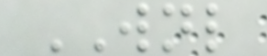WNL
